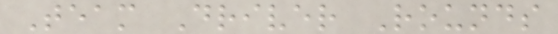Team Driver Rounds
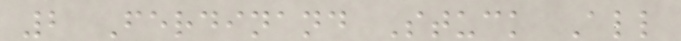2 Ferdinand Stuck All
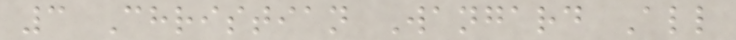3 Christian Wangard All
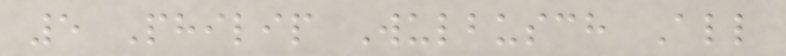5 Philip Wulbusch All
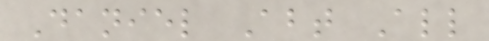Daniel Abt All
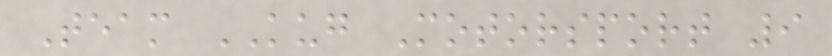Team KUG Motorsport 9
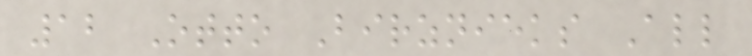12 Otto Birznieks All
